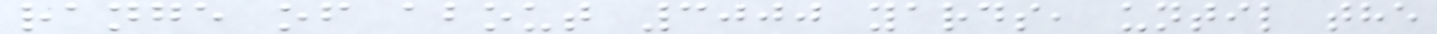range of about 3000 yards, until the
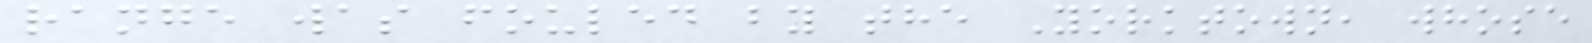range was fouled by the Yorktown, whose
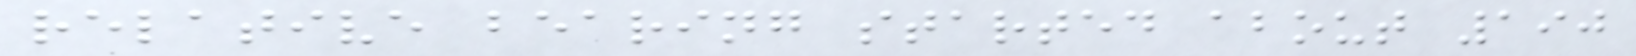relative bearing started about 190
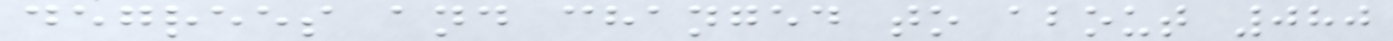degrees and changed to about 080
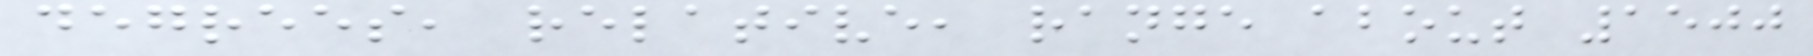degrees, relative, range about 1500
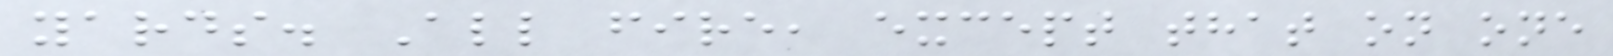yards. All fire, except that on one
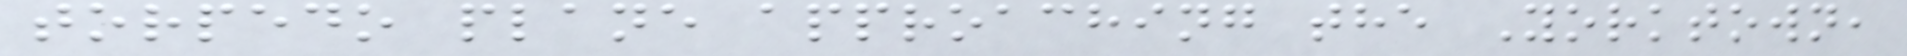torpedo plane approaching the Yorktown,
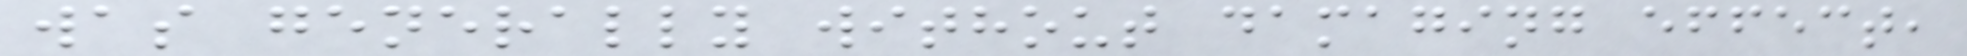was generally without damaging effect,
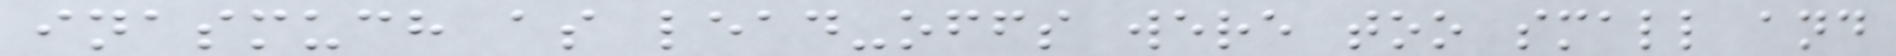inasmuch as lead-offs were too small and
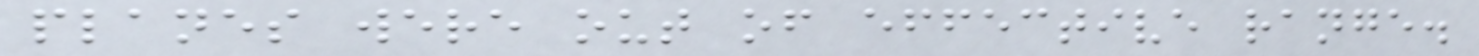planes were out of effective range.
